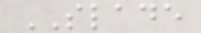SLADE
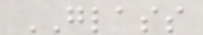GLASS
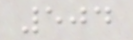504
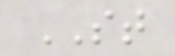ST
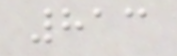813
